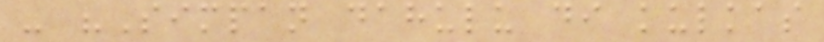- "Simpan dahulu di kulkas
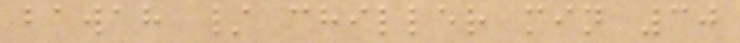bawah / chiller min 30
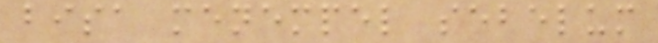bisa menempel sebelum
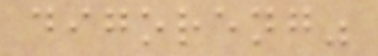digoreng"
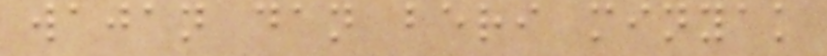wajan dan beri minyak
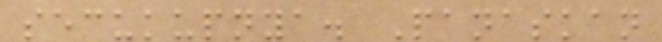secukupnya. Panaskan
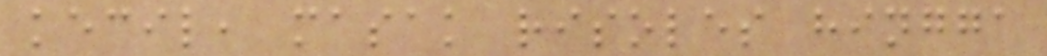kecil, masak risoles hingga
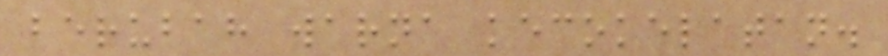berubah warna kecokelatan.
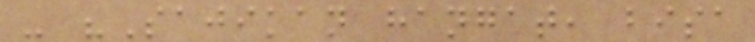- "Sajikan hangat, bisa
